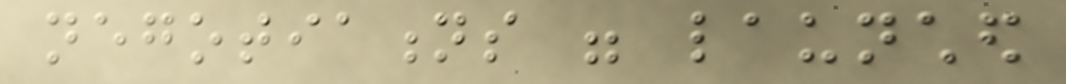negotiations were launched
